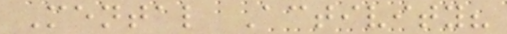Mental Activity?
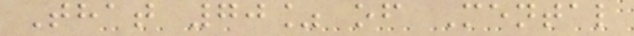That 70% of Mental
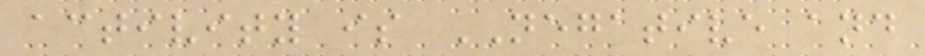activity is NEGATIVE and
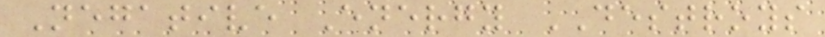Negative Energy DESTROYS
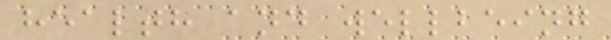health and wellbeing
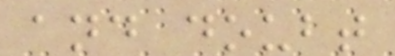and doubt
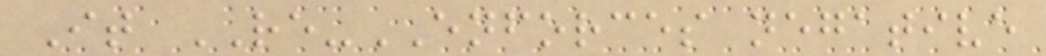It RE-ENFORCES negative
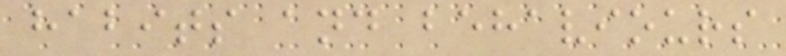habits and behaviours
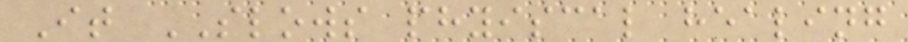It SLOWS phyiscal healing
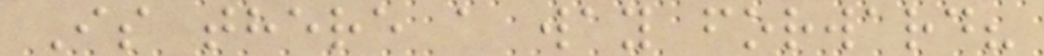Is there a way forward?
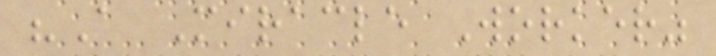"A Miracle Worker"
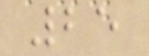25
